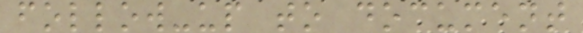follow-up to document
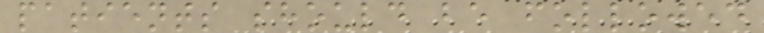patients should be followed
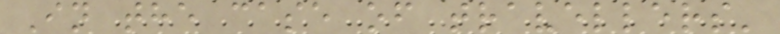In the case of travellers'
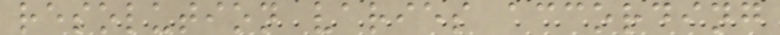resolution varies according
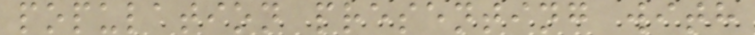population presenting with
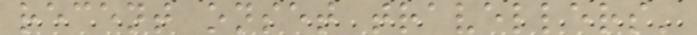recent onset travellers'
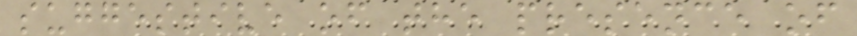suggestive of the presence of
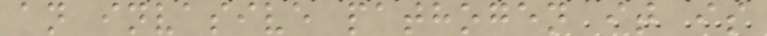an invasive pathogen it is
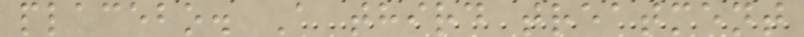placebo. A third treatment
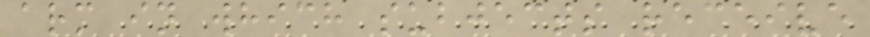arm in which subjects receive
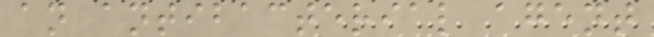an antibacterial agent
